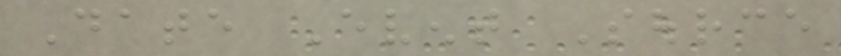Date Event Source
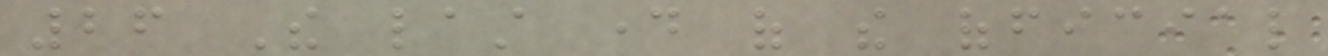26 The last day of the official
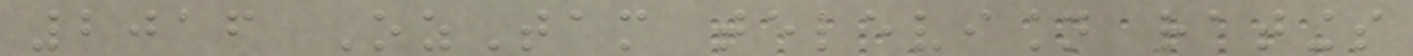2016 OzTam television ratings
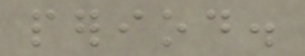period.
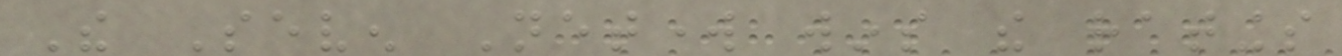The Seven Network wins the ratings
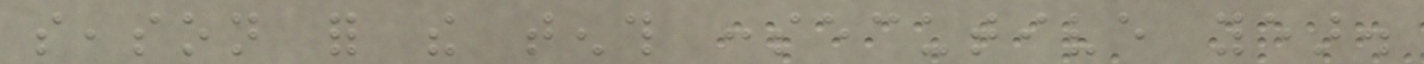season for the tenth consecutive year.
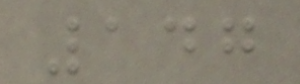147
